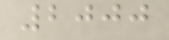2000
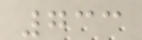733
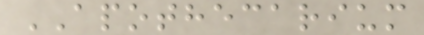APOTHECARIUM
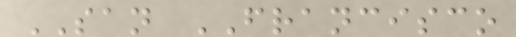SAN FRANCISCO
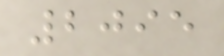2095
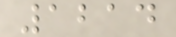1214
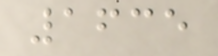1635
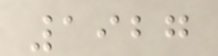1927
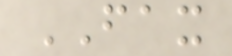FAX
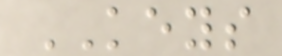KEYS
